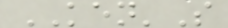KEN'S
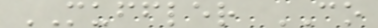MUFFLER CO
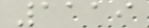1119
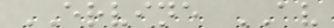ERVINE AV
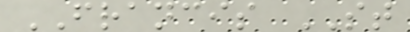FRANCIS ST
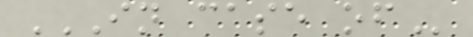IN CASE OF
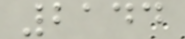2144
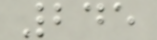245
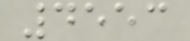4553
